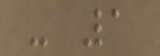- 1
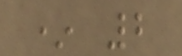* 2
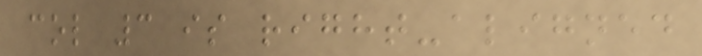col 3 is right-aligned
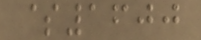$1600
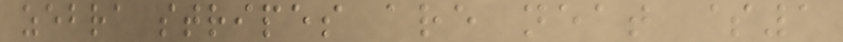zebra stripes are neat $1
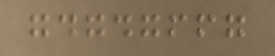gdgdgffg
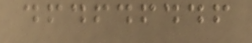dfdfdfddf
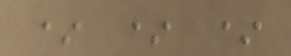* * *
